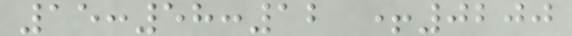15:58:12 +0200
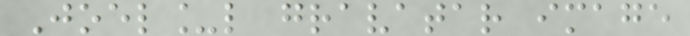Joel_l gravatar image
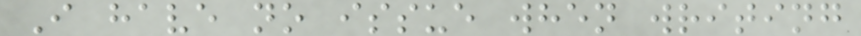I have no issue when writing
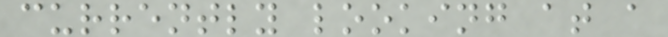currently looking at a
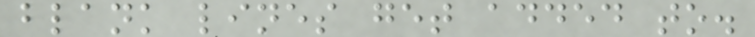blank lines get added to.
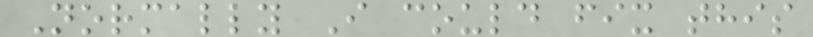Normally I could fix this
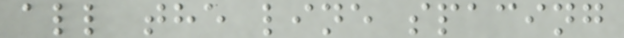all the line spacing
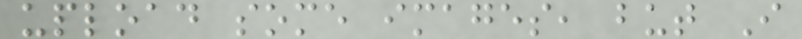upload some images, but I
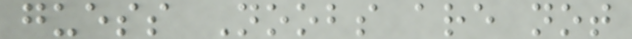guess Noobs are not
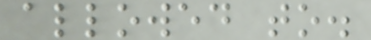allowed to.
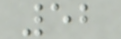52
